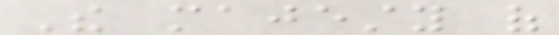The majesty of
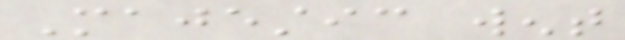Majestic went
